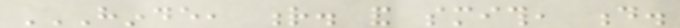HINDE, R. AND SMITH, D.
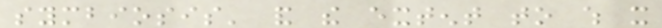symbiosis' and the extent to which it
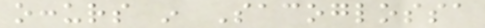occurs in Sacoglossa
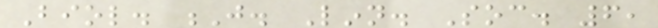Biol. J. Linn. Soc. 6,
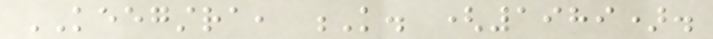KEEGSTRA, K. (1989).
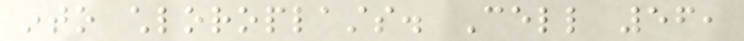into chloroplasts. Cell 56,
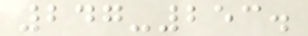247-253.
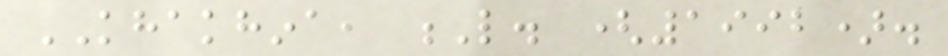KHAKHINA, L. (1992).
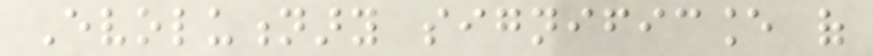Evolutionary significance of
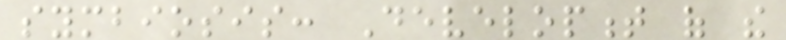symbiosis: Development of the
